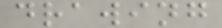drawing
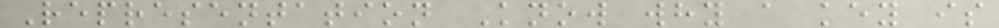Representation Know why a key is
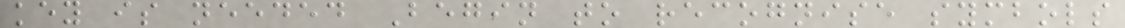key is needed Begin to recognise symbols
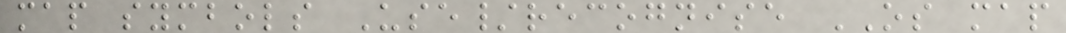map symbols Use/recognise OS map
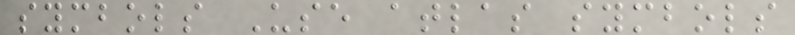symbols Use atlas symbols
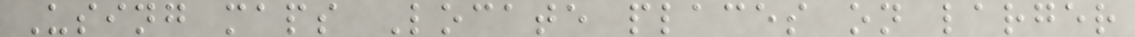Using maps Locate places on larger
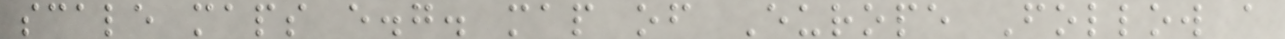scale maps e.g. map of Europe Follow a
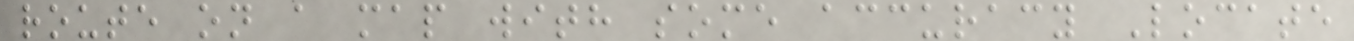route on a map with some accuracy Locate
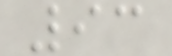93
